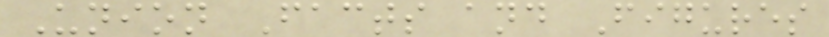Union Facts and Figures
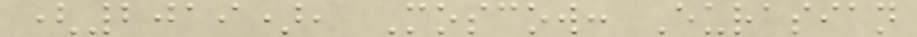(2019), Moscow: Eurasian
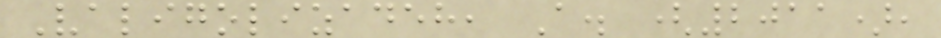Valigolizadeh, A. (2011),
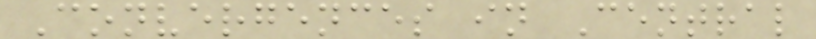Convergences in Central
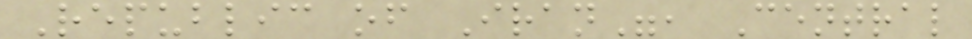Republic of Iran", Central
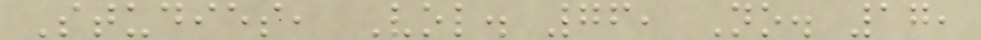Studies, Vol. 76, No. 17,
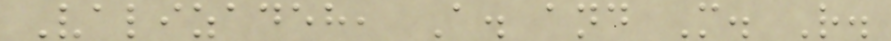Valizadeh, A. and M. R.
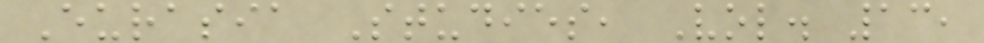Eurasia Studies, Vol. 13,
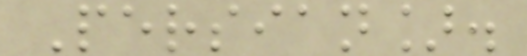Persian].
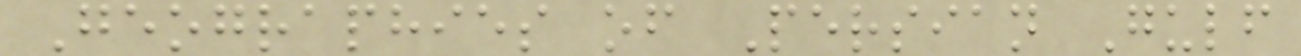Geographies of Persian Gulf
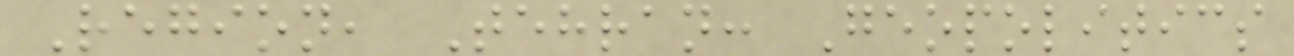Region, Tehran: Geopolitics
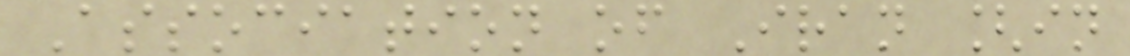Association of Iran [in
